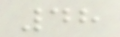48
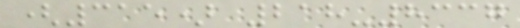(315) 218-8337
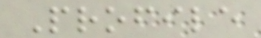Profile
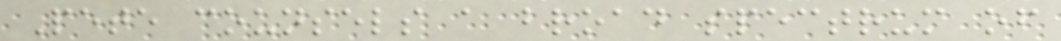Pete counsels a broad spectrum of
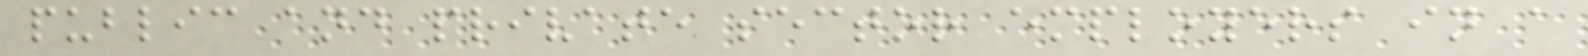public and private sector employers in a
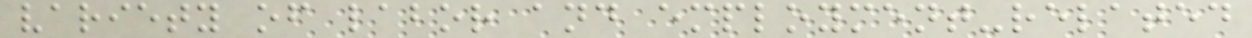variety of labor and employment-related
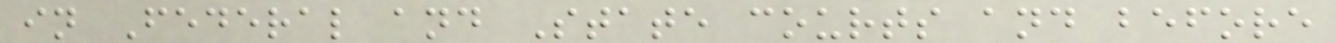in Federal and State courts and before
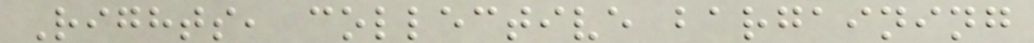Rights, collective bargaining
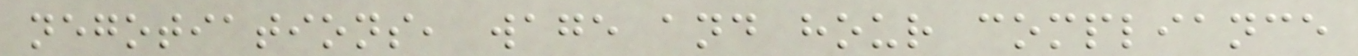negotiations, wage and hour compliance
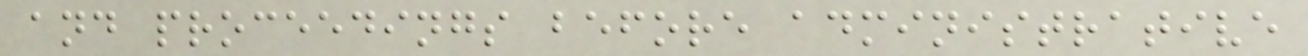and proceedings before administrative
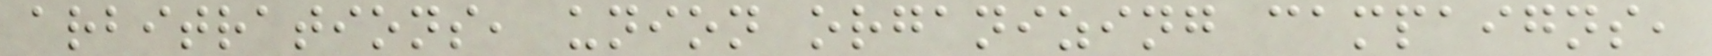arbitrations, union organizing campaigns,
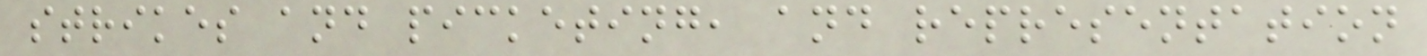strikes and picketing, and representation
